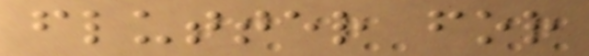flutter for
